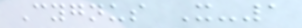Cygnus X-1
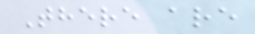There are
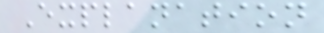Explanation
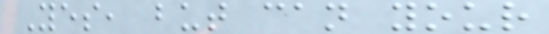Yes, but can your
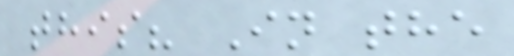this? In the
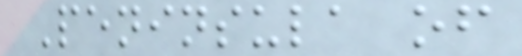Peninsula of
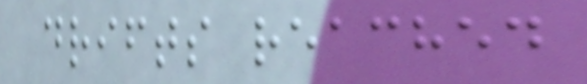drifts reached
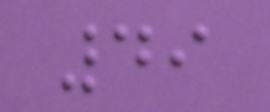49
